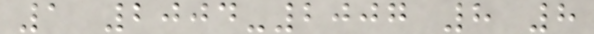1 2004-2007 8 8
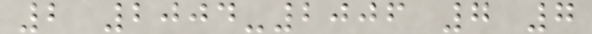2 2004-2006 7 7
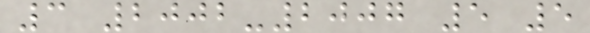3 2002-2007 5 5
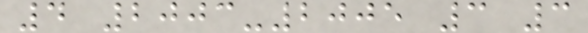4 2003-2005 3 3
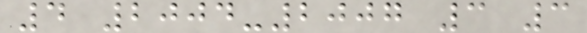4 2004-2007 3 3
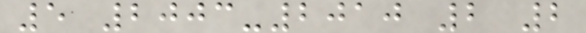5 2003-2010 2 2
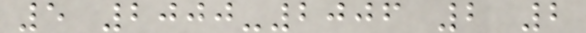5 2000-2006 2 2
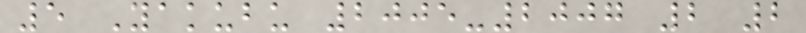5 Yakubu 2005-2007 2 2
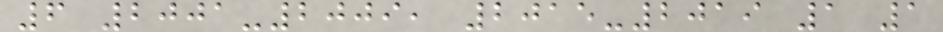6 2001-2009, 2015-2019 1 1
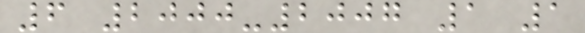6 2000-2007 1 1
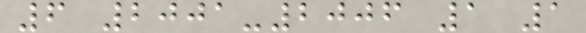6 2001-2006 1 1
